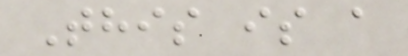This is a
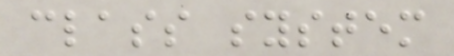class system
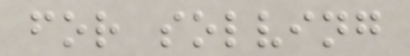for solving
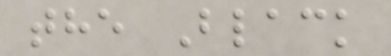the Black
